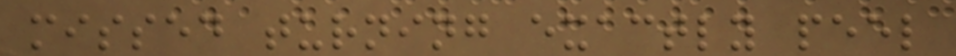missed turning exactly peel
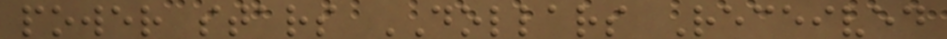power stars DOLLARS Received
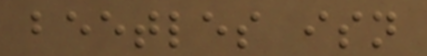beetles isn
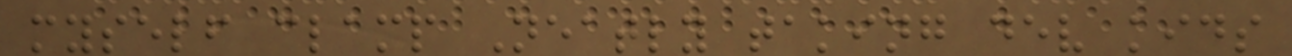myself clamp Neatly taking dev kids
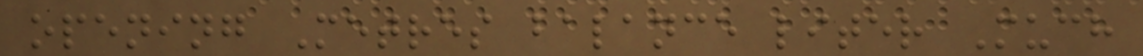opening Metres balance liter Much
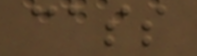cass
